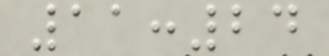11:24
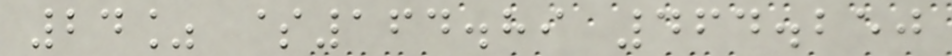24% $164.89 464.250
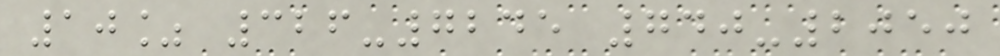10% 326-7245 740-2050
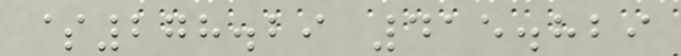$278.29 415.829
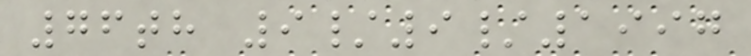76th 9/9/1997
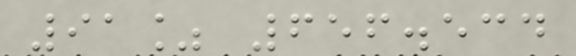91% 656.534
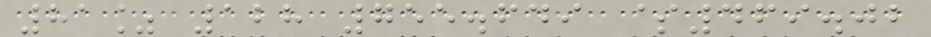81% 128 755.649 $469.02
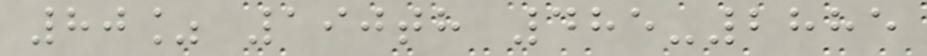80% 190th 485-2885
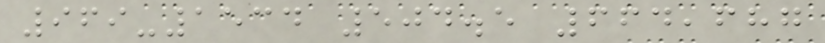969-1534 504.5 664,687
